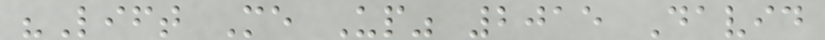"Lift Me Up" 2015 David
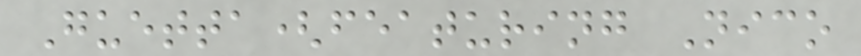Guetta(featuring Nico
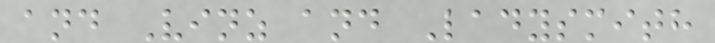and Vinz and Ladysmith
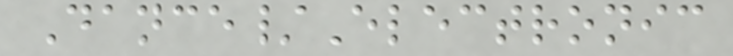Dance/Electronic
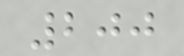200
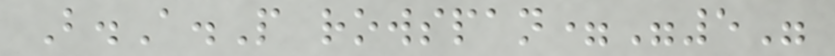B.A.P rowspan="5"
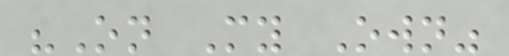"On My Own"
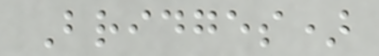Bridges)
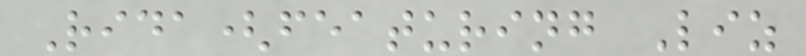Rida(featuring Liz
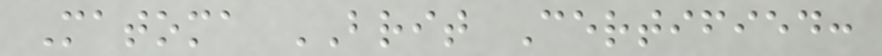Matoma BRIT Certified:
